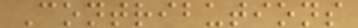Contributions
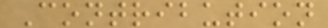Contribution
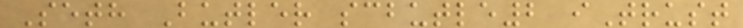Seth Butler scbutle2 iTrust
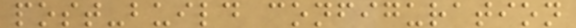post-build configuration
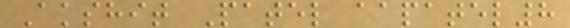Akshit Patel aapatel8
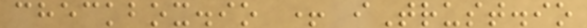checkbox.io + iTrust.io
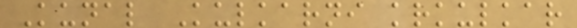Kunal Kulkarni krkulkar
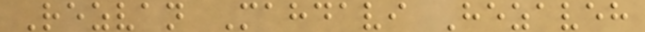Rezvan Mahdavi Hezaveh
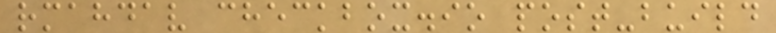rmahdav checkbox.io post-build
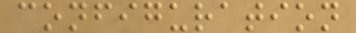configuration
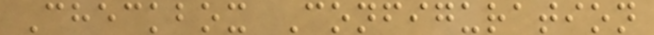Checkbox Configuration
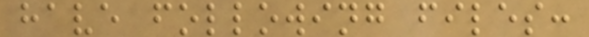have following files:
